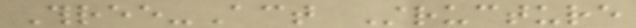Three-Act Structure
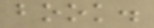book.
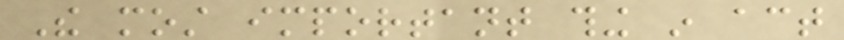The most important thing in act
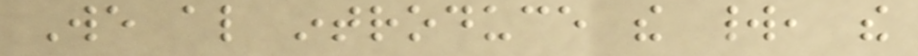We also introduce the world, the
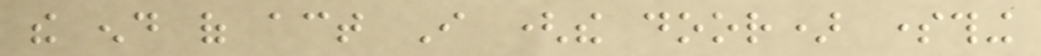the end of act I (the door) something
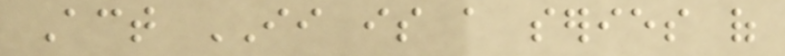Act II is a series of
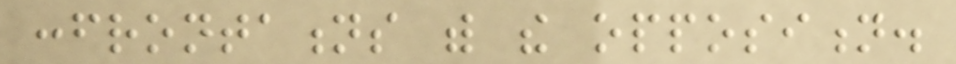confrontations with the opposition.
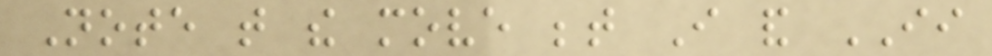Note that the move between I and II
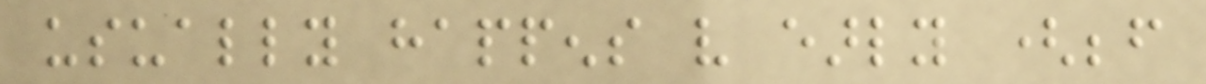usually happens very early (before
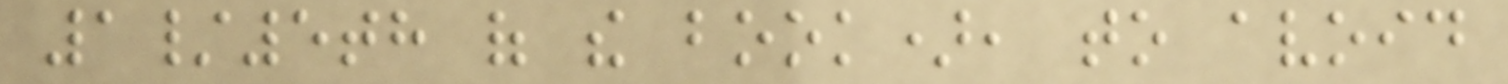1/5th of the book), to avoid
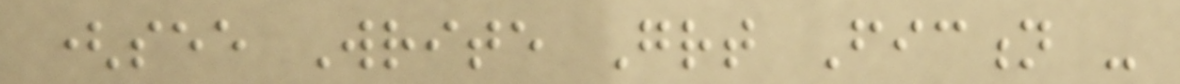(see Write Great Fiction -
